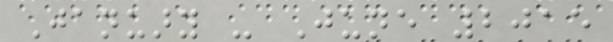January - June 2015
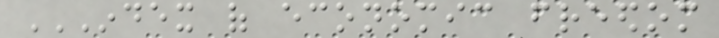INDEX OF ECONOMIC FREEDOM
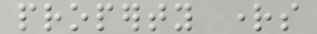property rights
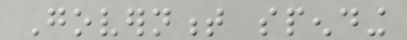Government spending
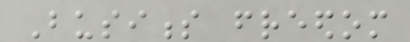Business freedom
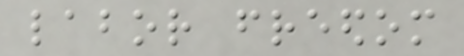labor freedom
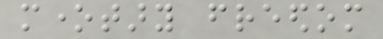monetary freedom
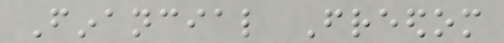Financial Freedom
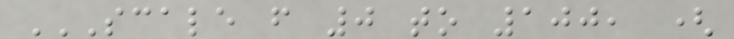SCALE FROM 0 TO 100, (
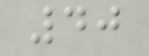40
